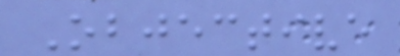Objective
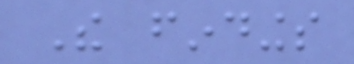The findings
